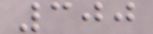300
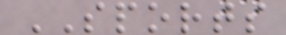SPORTS
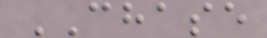CHASE
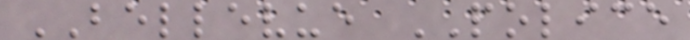BELLEVUE POLICE
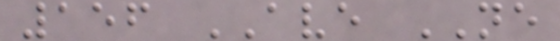156 AVE NE
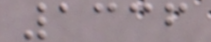1336
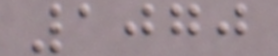1070
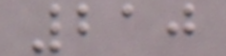210
